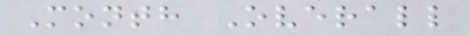Month Overall
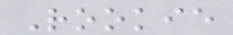Rookie
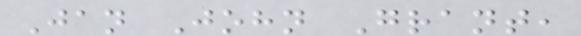Jan John Grant,
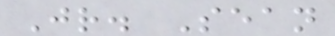Jr. Sean
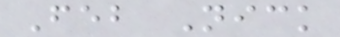Feb Nick
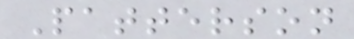Patterson
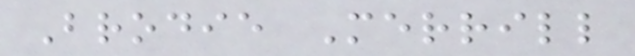Brodie Merrill
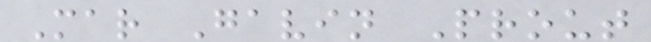Mar Gavin Prout
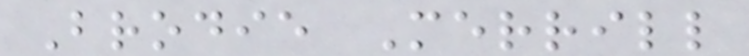Brodie Merrill
